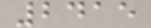2415
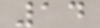14
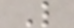L
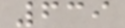639
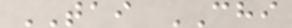TAI CHI
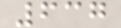637
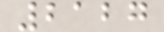2127
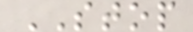STOP
